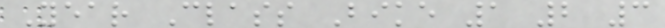Year Class Bike 1 2 3
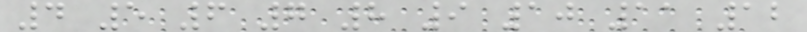4 5 6 7 8 9 10 11 12
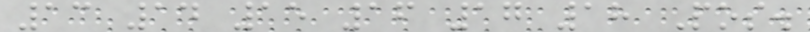13 14 15 16 17 18 Pos.
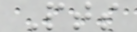Pts
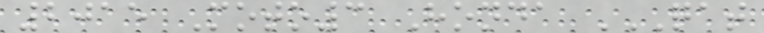2015 Moto3 Honda QAT
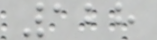128
